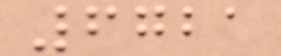6721
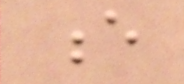e
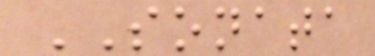SONATA
